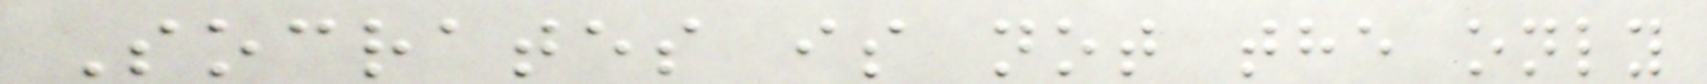Socrates is not the only
